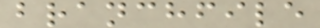branchfile
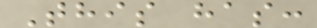This has:
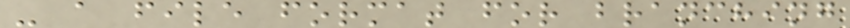- a file format for branching
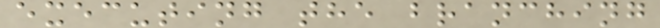executing the branching
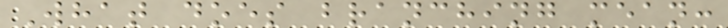What does branching mean:
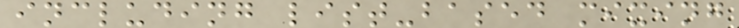including list-based mixing
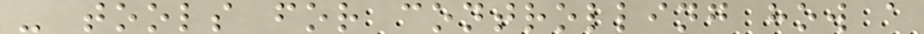- tools for controlling how a
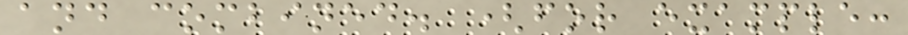and combined. (for example:
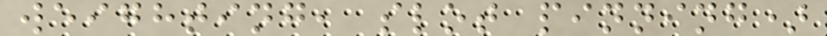weighting, slot pinning)
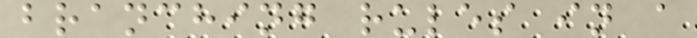branching rules in a
